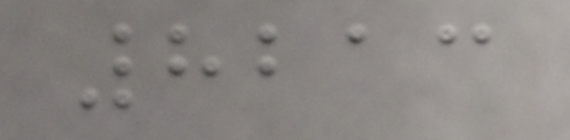8213
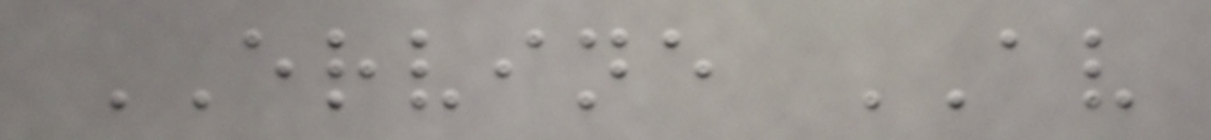ERVINE AV
